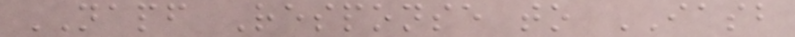NAPF Response to IASB
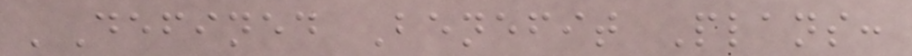'Defined Benefit Plans:
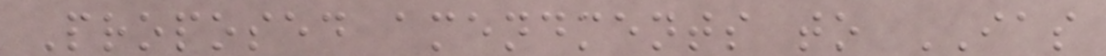Proposed amendments to IAS
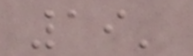19'
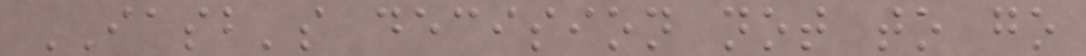IASB's decision not to go
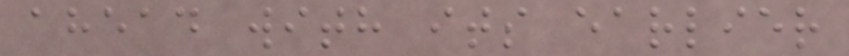ahead with its earlier
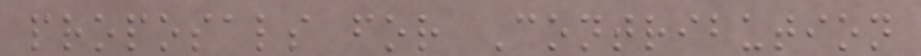proposals for Contribution
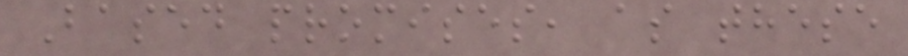Based promises, as these
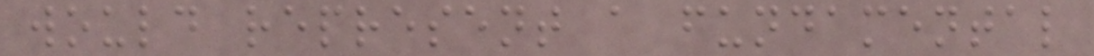would represent a fundamental
